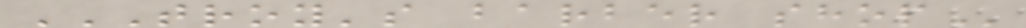TROY'S BARBER SHOP
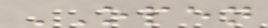OPEN
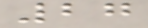27
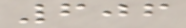606
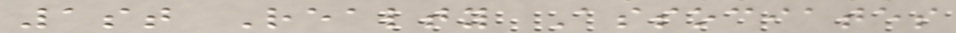1st Realty Associates
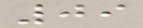09
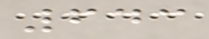643
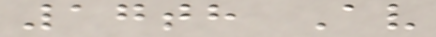17th Av
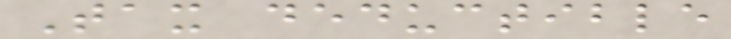Tax deductible
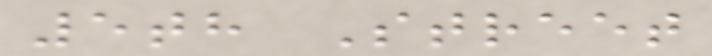5th Street
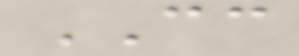CC
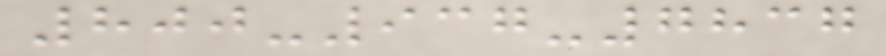800-937-7837
